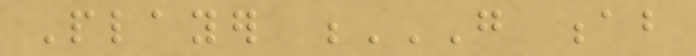Player G AB
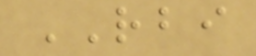RBI
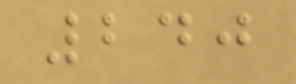240
